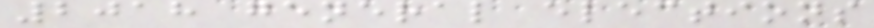2018 general elections
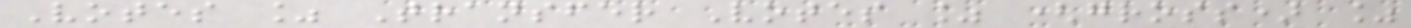Votes % Transfer Votes % (gross) %
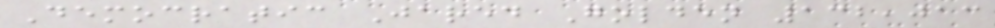Democratic Jared Golden 132,013
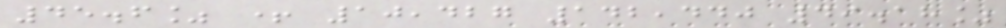45.6% + 10,427 142,440 49.18%
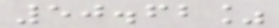50.62%
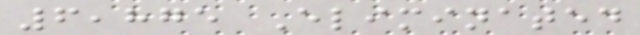6,875 Eliminated
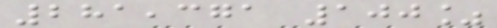281,371 100%
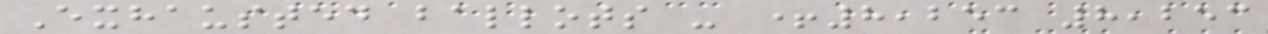Exhausted ballots - +8,253 8,253
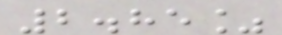2.85%
